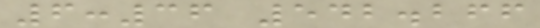6:36 542.266
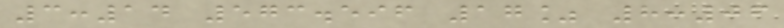3:14 573.596 17% 8:06
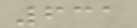631
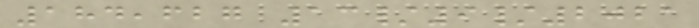184,627 13/9/2021
